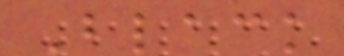Black
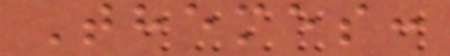Themes:
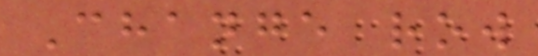Change row
